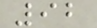92
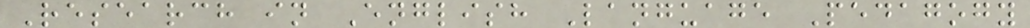Research in English Language Pedagogy
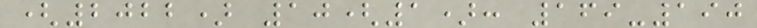(2022) 10(1): 169-190
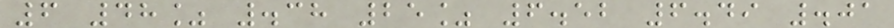6 48% .38 25% 6.52 6.49 .01
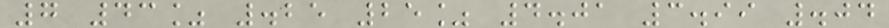7 43% .25 25% 4.01 3.99 .04
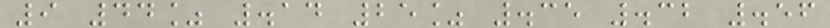9 44% .14 25% .35 .32 .56
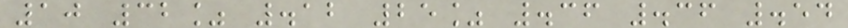10 32% .12 25% .36 .36 .54
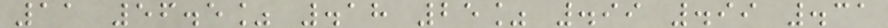11 56.5% .18 25% .99 .99 .31
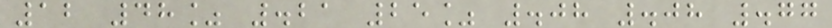12 48% .21 25% .08 .08 .77
